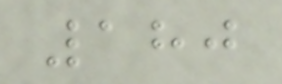180
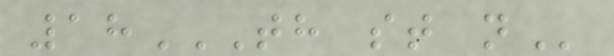18TH ST N
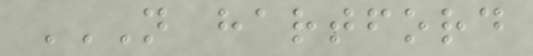N HARTFORD
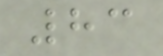83
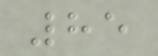85
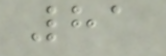81
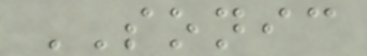SONIC
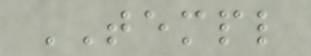TEMPL
